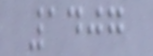1407
